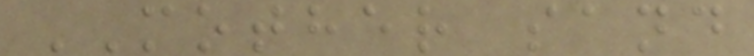MOTHER sand
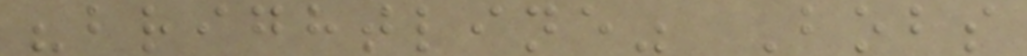"brightline" Bobs
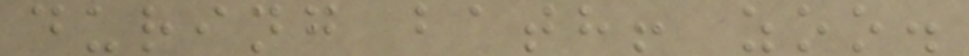during bath! zoo.
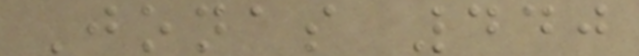Jonas 440
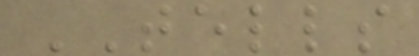TELLS
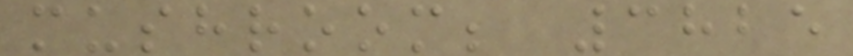mushroom; 3825
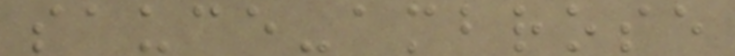sauce-ambrose
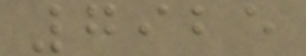7925
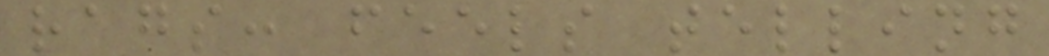rags: feels telling
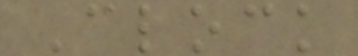Clock
